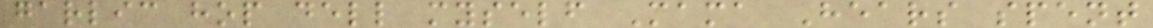garlic hop dell myself Mama Hears spent
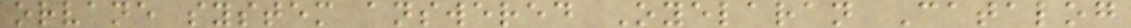orvane system answered Oyelaran Catalog
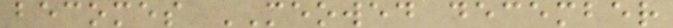becomes MEOWED december
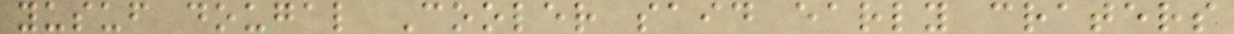yusuf dougal Cooler said early craters
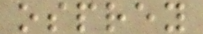osprey
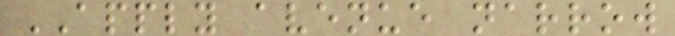APPLY avenue narrow
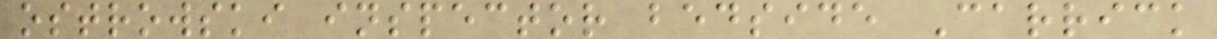ostrowski inspector bedside Carrick
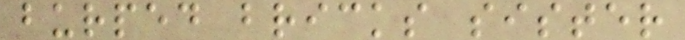burped bricks sister
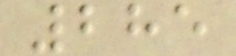285
